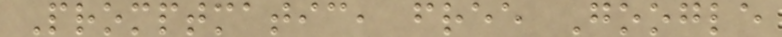Promptmatic, free Google
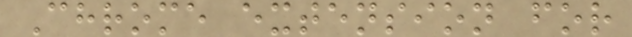Chrome extension for
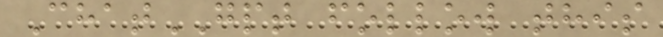ChatGPT follow this
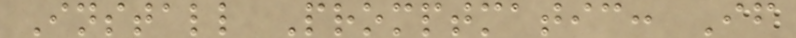Install Promptmatic: If
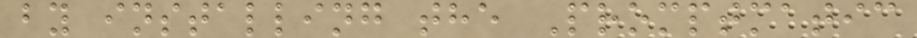by installing the Promptmatic
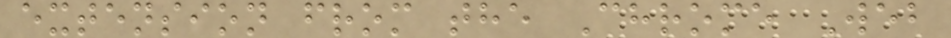extension from the Chrome Web
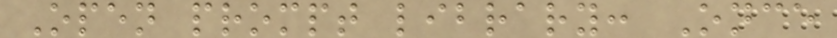Open prompt library: Once
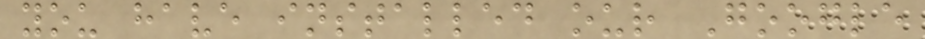you have installed our Google
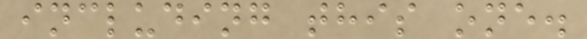including this one.
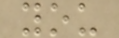you
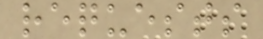requests
